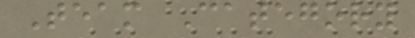Team Category
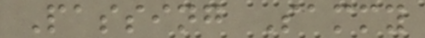Passing Sammy
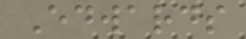Edwards
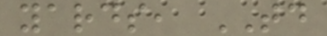yards, TD
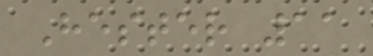Hester 11
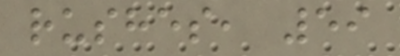rushes, 59
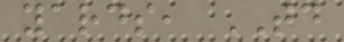yards, TD
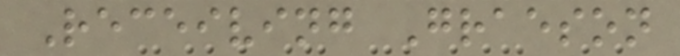Receiving Graeson
